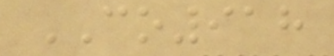CO918
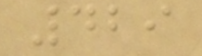429
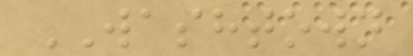WASHTOWN
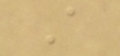A
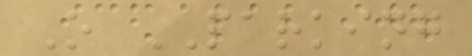O PARKING
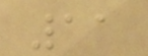11
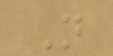N
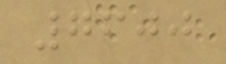7600
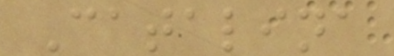Catalina
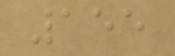155
